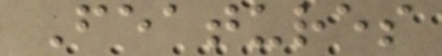Features
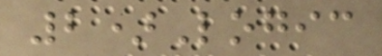2)Logic
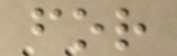for
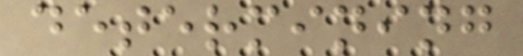determining
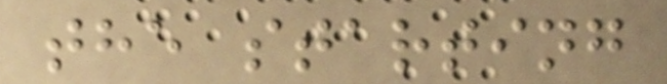the starting
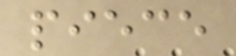piece
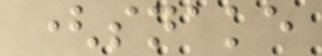(snake
